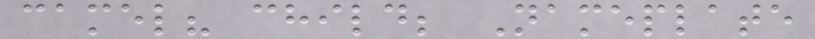camel? child; Nameplate
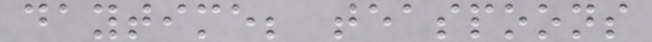daytime; teaspoons
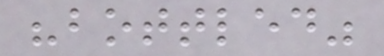"bottled"
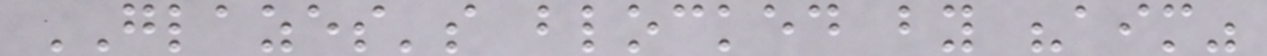GLAZES's blocked by "aim"
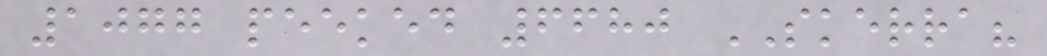1077 peeked 6680 SKERRA?
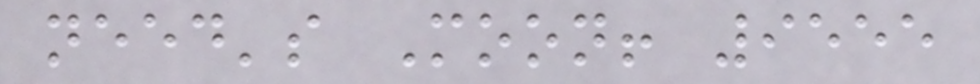need's Moon! 9555
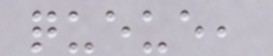queue,
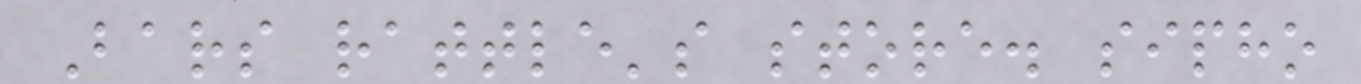Bars rattle's store. sipho
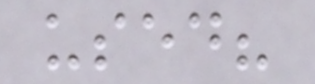used?
